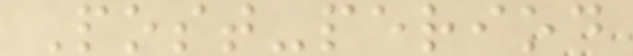Post-period
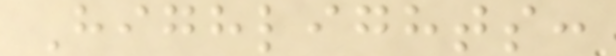Highlights:
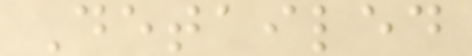Detailed
